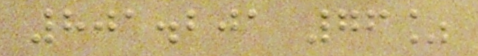801.201 76%
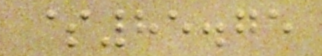$85.75
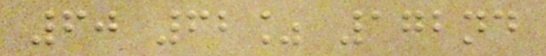60 62% 172nd
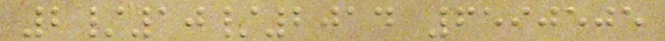2/10/2014 6590505
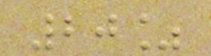20%
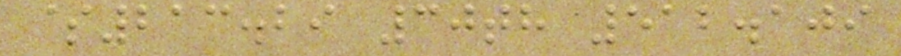$213.29 30th 512.109
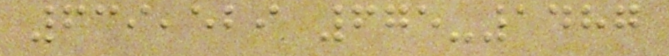639,529 675-1487
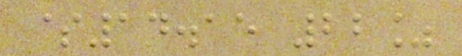$14.15 22%
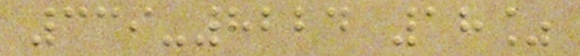339-8224 18%
